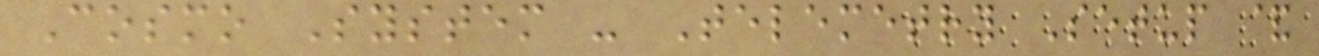Cosmo System - Telemetry Setup &
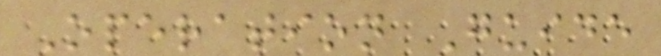Operation Guide
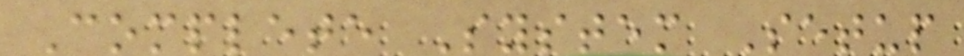Complete System Setup
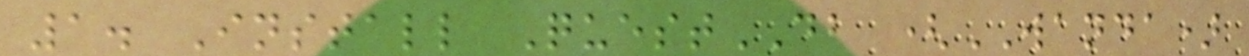1. Install QuestDB (WANDA)
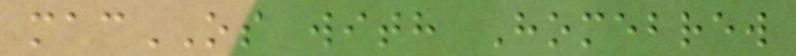macOS with Homebrew
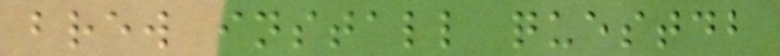brew install questdb
